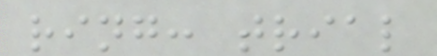ring: trial
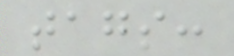tags:
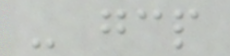- gcp
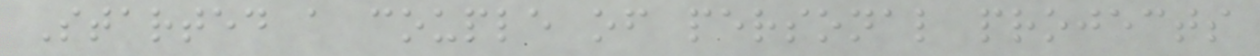Started a couple of personal projects
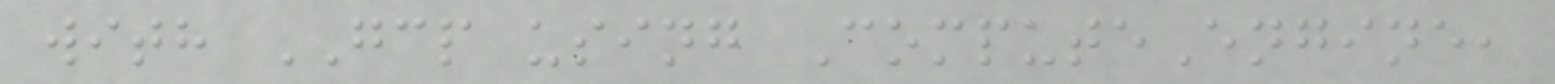with GCP using ComputeEngine,
